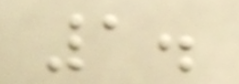1.
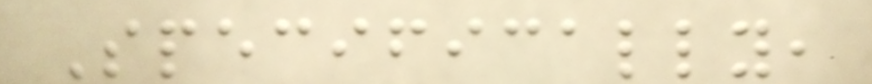Specifically,
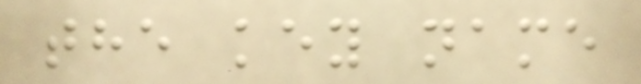the key name
